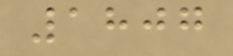1807
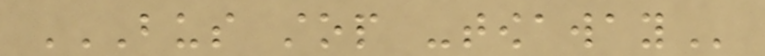BUS STOP -TOWAWAY
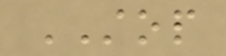STOP
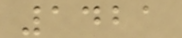1421
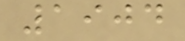1904
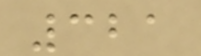321
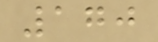170
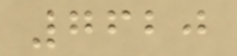7620
